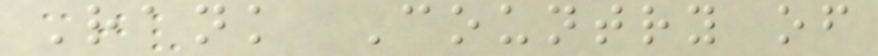Rank Country of
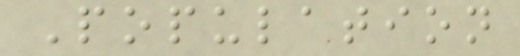Population
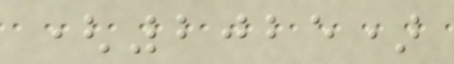(2025)
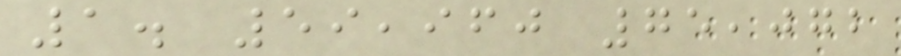1. 59,960 75,072
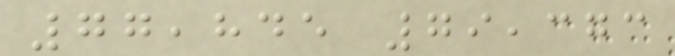77,845 79,373
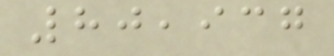80,937
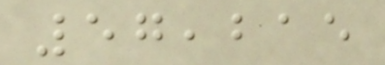57,215
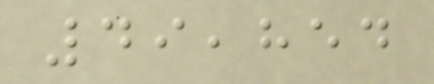49,854
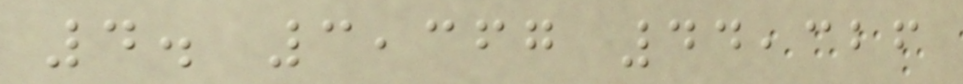4. 3,367 44,326
